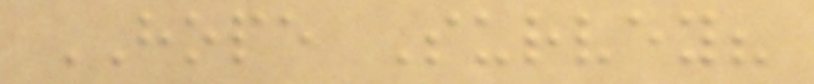HOPE Survey?
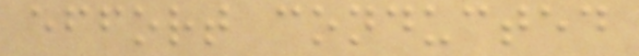effort conducted
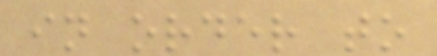in order to
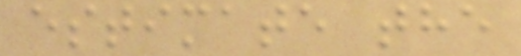estimate the
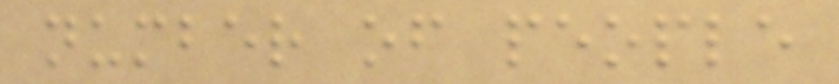number of people
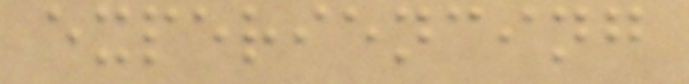experiencing
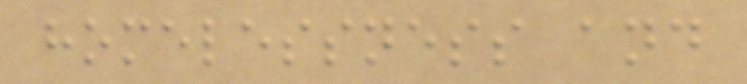homelessness and
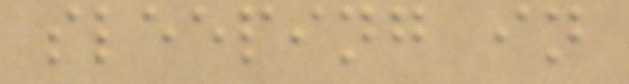sleeping in
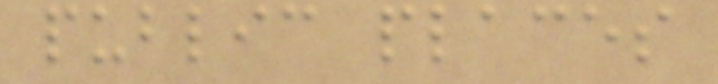public places
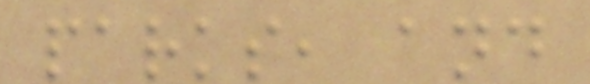parks, and
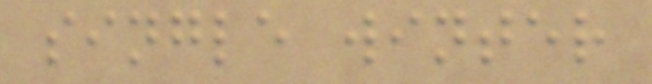single winter
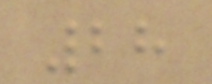28
